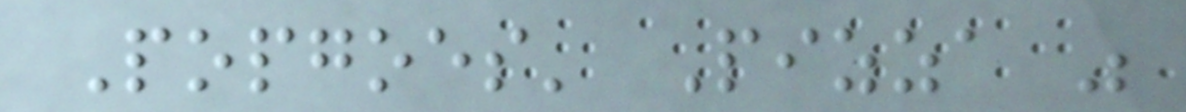Popgoes' Pizza was
